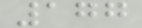177
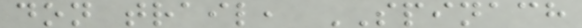don trail, SPINACH
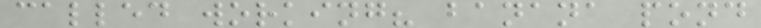called working? banana pond
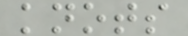knots
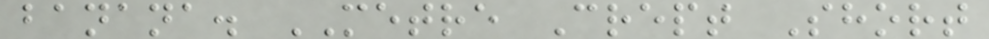banana. METRE Crept Short
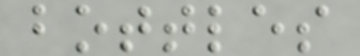bottles
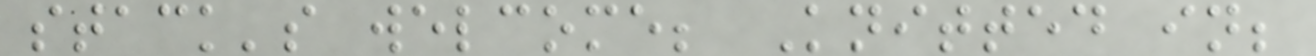stack's welcome; Knitted in;
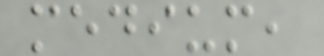medium,
